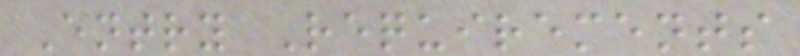Entry Requirements
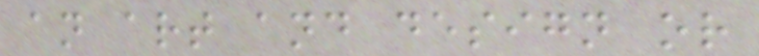an art and design or
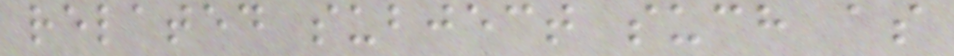related subject such as
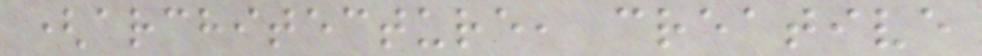(architecture, creative
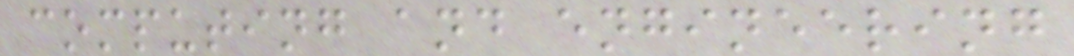computing and engineering
